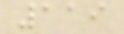119
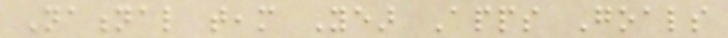National team Year Apps Goals
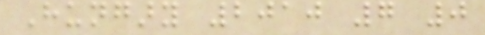Hungary 2010 7 0
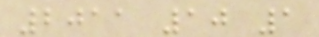2011 10 1
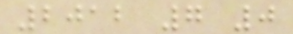2012 7 0
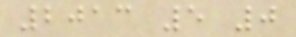2013 5 0
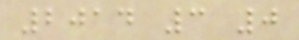2014 3 0
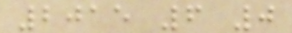2015 6 0
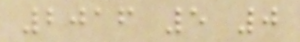2016 5 0
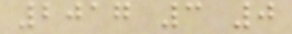2017 3 0
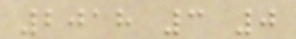2018 3 0
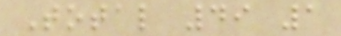Total 49 1
